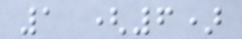1 (6)
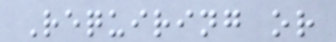Requiring or
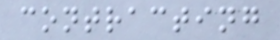contracting
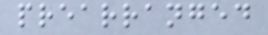prearranged
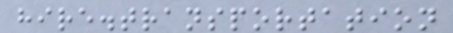hire.transportation
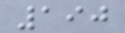190
